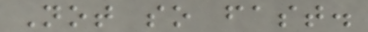Not so fast.
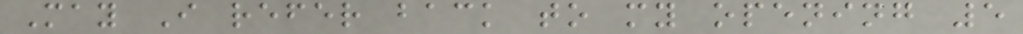May I refer back to my opening 5
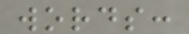words:
